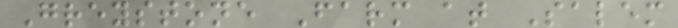Greystone Farm at Salem
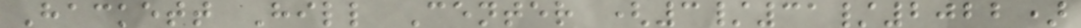Hackett Hill Center (3/31/2022)
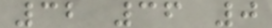32 36 0
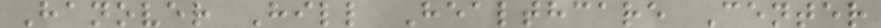Hanover Hill Healthcare Center
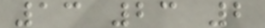13 23 2
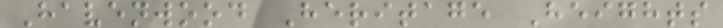Havenwood Heritage Heights
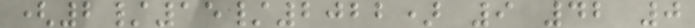(2/15/2022) 9 42 0
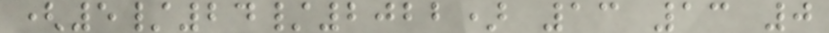(5/24/2022) 13 13 0
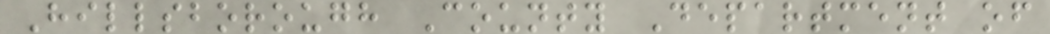Hillsborough County Department of
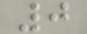0
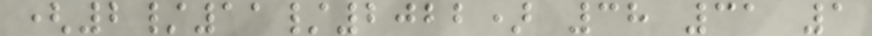(2/11/2022) 38 31 1
